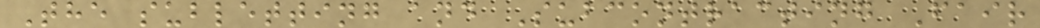The subletting and Subcontracting Fair
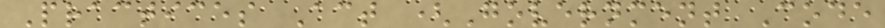Practices Act (Government Code
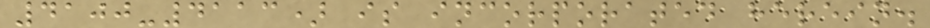4100-4113) is incorporated herein.
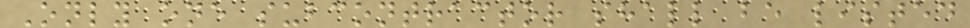Only one subcontractor shall be listed
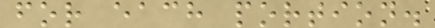for each portion.
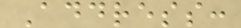Address:
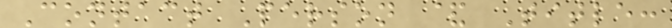Contact Person & Title:
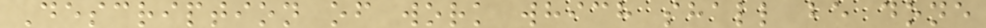Description of work which shall be done
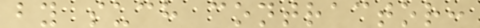by such contractor:
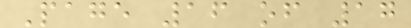Page 16 of 17
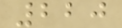220
